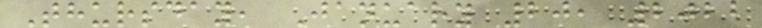Thursday, January 20, 2022
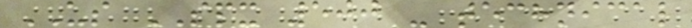US SPX 500 - technical
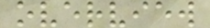overview
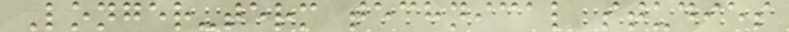Longer-term technical studies
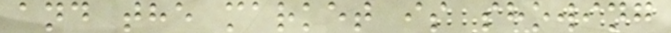and the market is showing
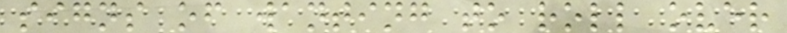signs of wanting to roll over
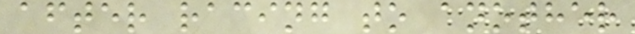after racing to another
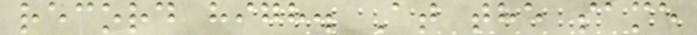record high. At the same
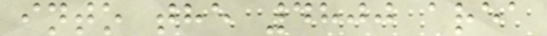into the 4800 area
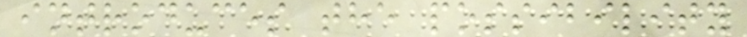introduces the possibility
